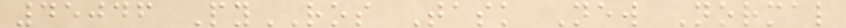45046 PyROS Task New Normal
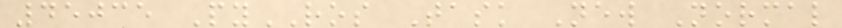45035 PyROS Task New Normal
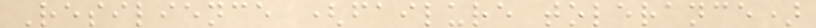Resilience (failure tolerance)
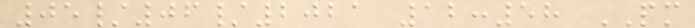05/06/2021 12:58 PM
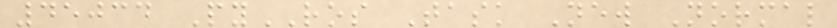45034 PyROS Task New Normal
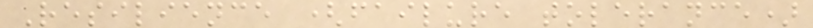Resilience (failure tolerance)
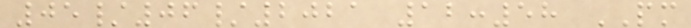05/06/2021 12:58 PM
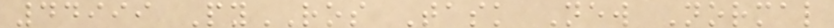44999 PyROS Task New Normal
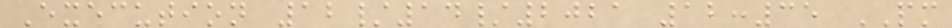Execution 12/14/2021 12:35 PM
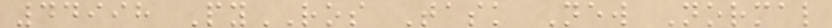44998 PyROS Task New Normal
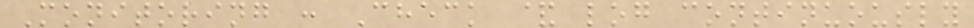Monitoring : Check & log continuously
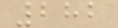282
